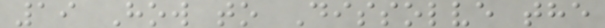19 How to Dissolve the
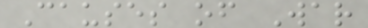Causes of War
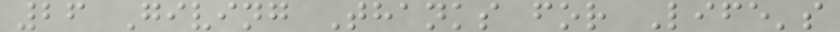26 Giving Thanks for Life's
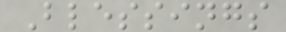Blessings
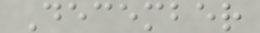December
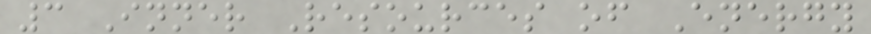3 Inner Resources of Energy
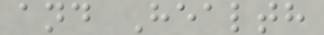and Health
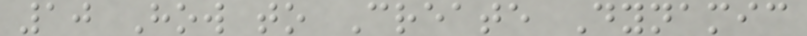10 How to Create Dynamic
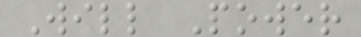Will Power
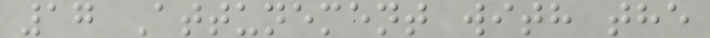17 Attunement with the
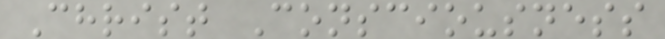Christ Consciousness
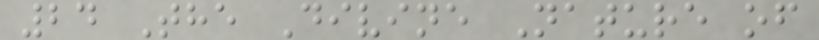24 The Divine Nature of
